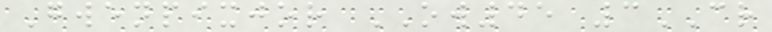Gwenpixjor OW45 3CR
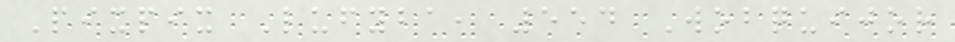Pixpix Lufyba, 554 Wobquijor
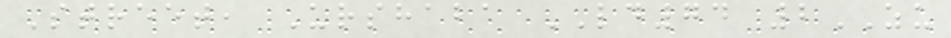Street, Urshaba LD74 2ZU
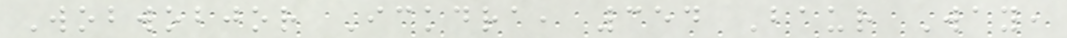Wobwobjor Ickdra, 354 Baur Way,
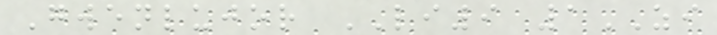Gwenlujor LI9 1ZI
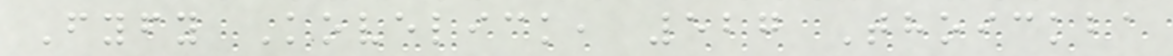Fyfy Kovelick, 527 Thoickba
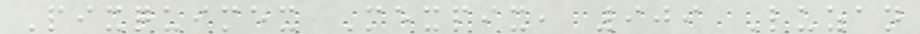Pixquimex Mexpix, 909 Luzan
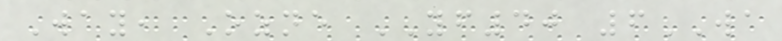Way, Ozne YF40 6WA
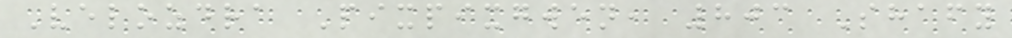Velozdra Pixpixgwen, 803 Shafy
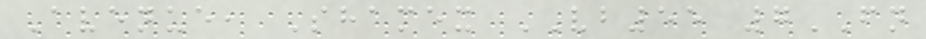Avenue, Shamex VB55 7FN
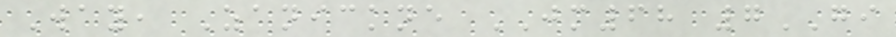Way, Zanickne JM68 7GI
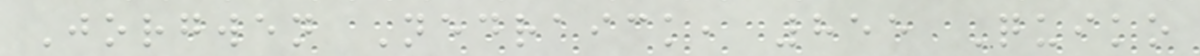Jorgwen Nedraick, 855 Quiko
